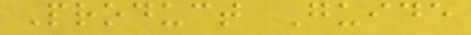Product Guide
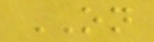ON
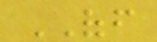OFF
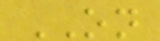ON
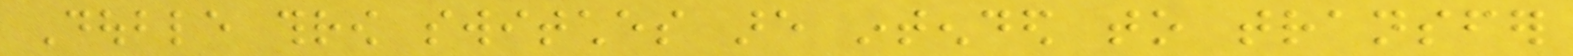Double throw switches are intended to transfer
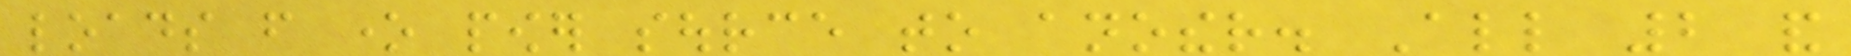loads from one power source to another. All 2 and
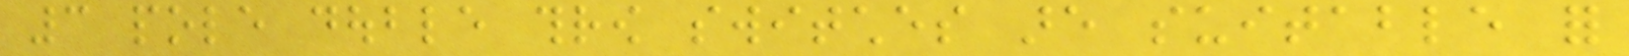3 pole double throw switches are suitable for
